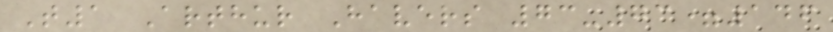T1 Arthur Havers 73-73=146
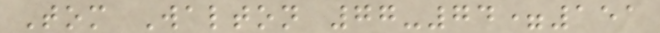Tom Walton 77-74=151
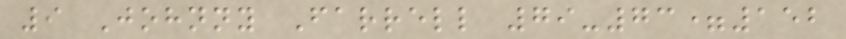9 Johnny Farrell 79-73=152
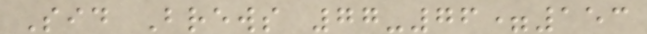Sid Brews 77-76=153
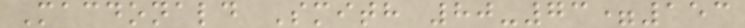Macdonald Smith 80-73=153
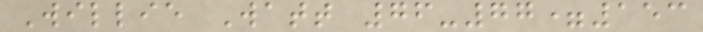Willie Watt 76-77=153
